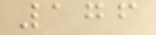176
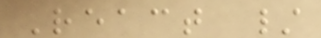React /
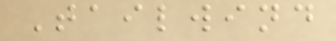Tailwind
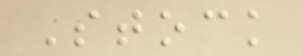Stock
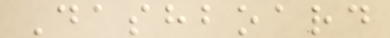Dashboard
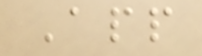App
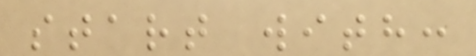start with:
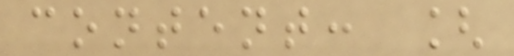content: [
